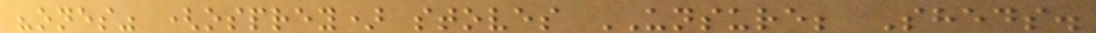"ones" (osprey) stoves UNSURE; Sheds.
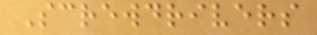Screwdrivers
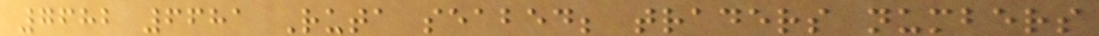7682 6681 Ruta seabed; traders numbers
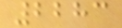2283
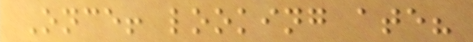Once! looking ate?
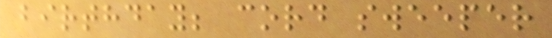birthday; cord sweeper
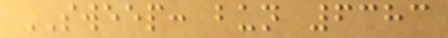SWEEP: bun 6383
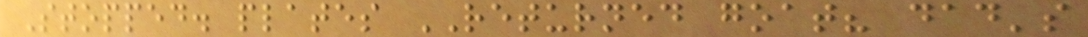Stopped. plates RETURNED goat? dad's
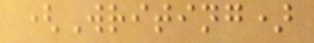(Writing)
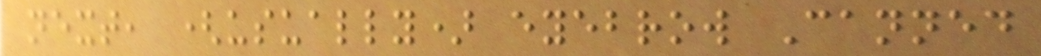next, (usually) eyebrow Canned
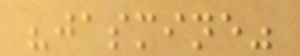"jasmine"
